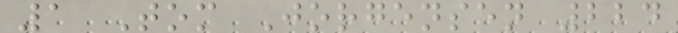1 Tom Jorgensen 224
